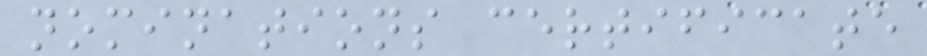nominations certificate
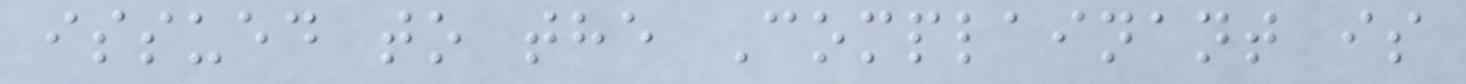issued to the Complainant is
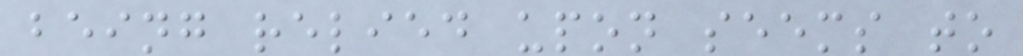being relied upon seems to
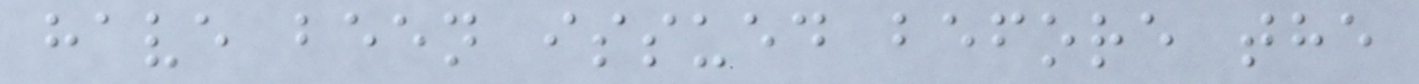have been issued before the
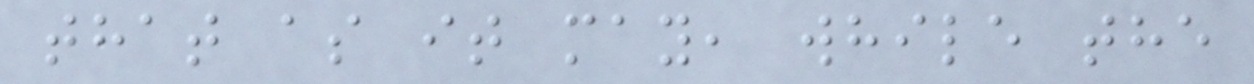that as it may, while the
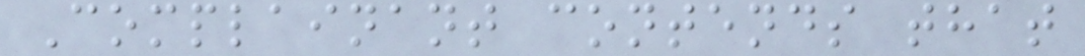Complainant contends that
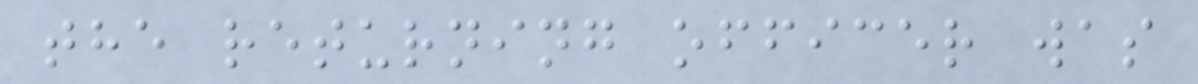the returning officer was
